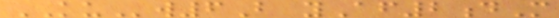KUw6B yAf2dM
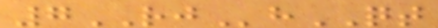7RJhQT
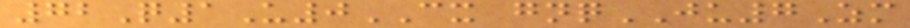72Q1U0CX gnqJU7Zm
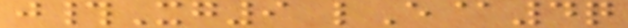j#Xg9 lE@4q
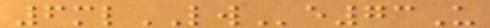6mlLWe73U
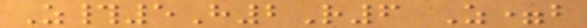Z#5H2R6 Z=b
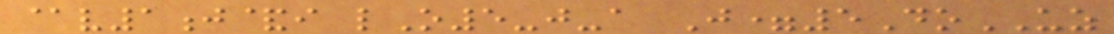@v1j&i lO5-j-a J=5DoUZ
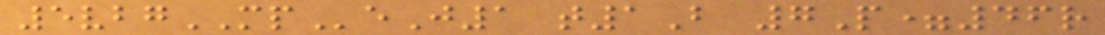5vbgMPeJ1 t1B 7P=46r
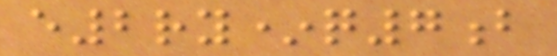e2ry*q7b
